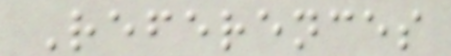References
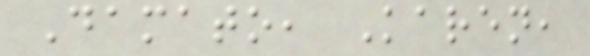Damato, Karen,
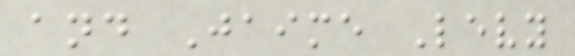and Jaime Levy
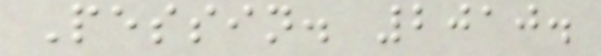Pessin. 2010.
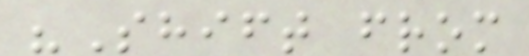"Shift from
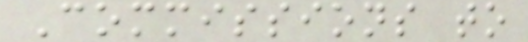Commissions to
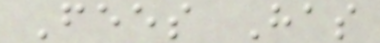Fees Has
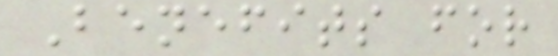Benefits for
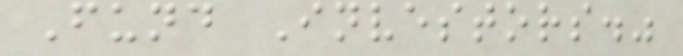Fund Investors."
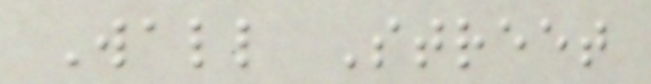Wall Street
